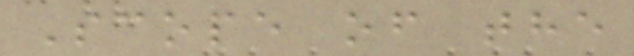Scope of the
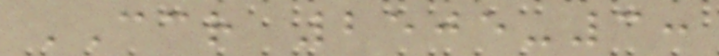CCR 2505-3:
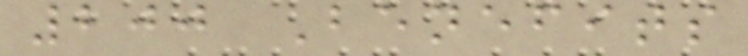200 Benefits
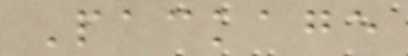Package
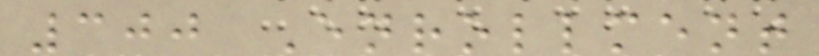300 Enrollment
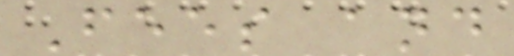Fees and
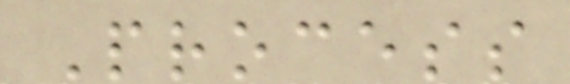Process
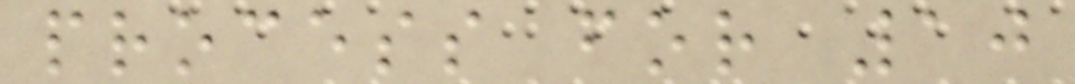process for 10
